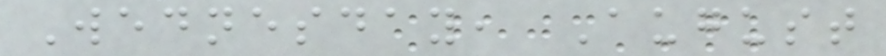Wednesday, August
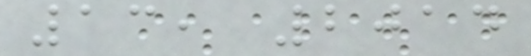13, 2014
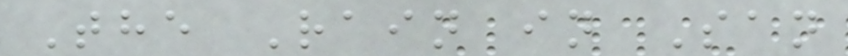The Rain in San
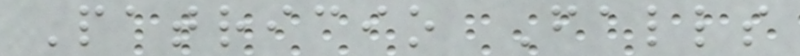Patricio Falls
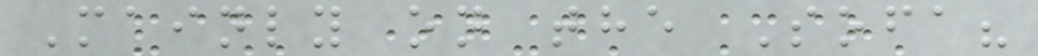Mainly on the Sofa?
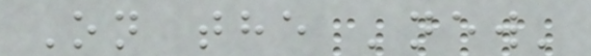On the 'new'
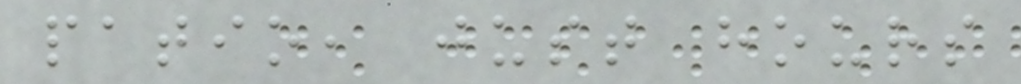patio, just hours
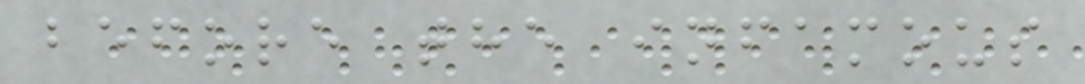before the infamous
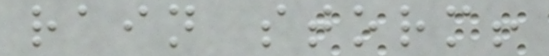rain storm!
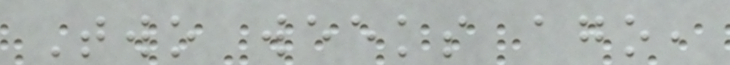Two weeks ago,
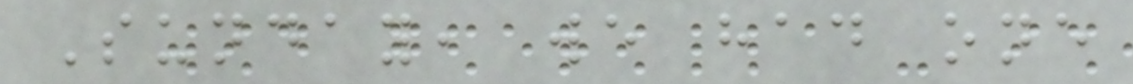Sunday, we had one
